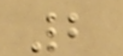2
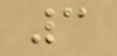3
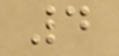4
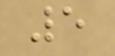5
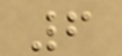6
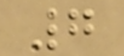7
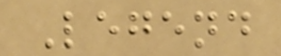Legend
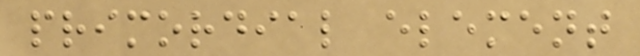primordial element
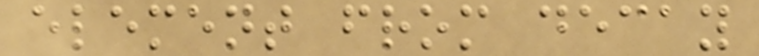element from decay
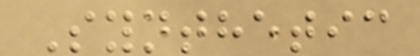Synthetic
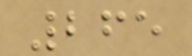265
